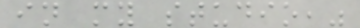in my studio,"
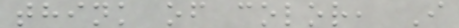think of color, I
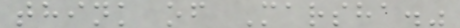think of Marsha."
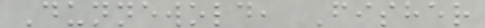Dunnewold, Fisher
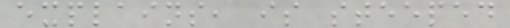explains, is steeped
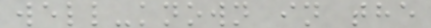well-known in the
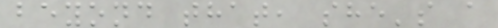beyond that, she's a
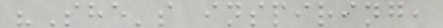"She's inspiring,
